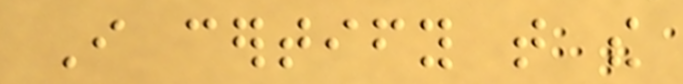I certify that the
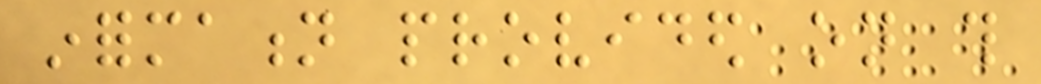information provided on this
